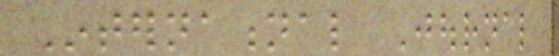International Journal
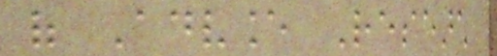of Advance Research
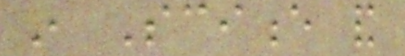in Science and
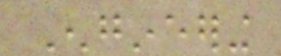Engineering
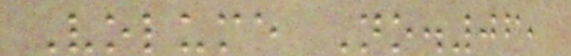Volume No.06,
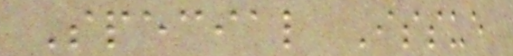Special Issue
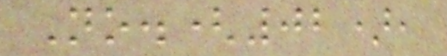No.(02),
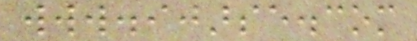www.ijarse.com
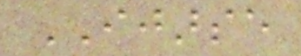IJARSE
